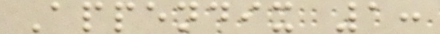Appendix 1:
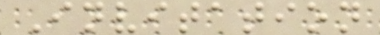Invitation
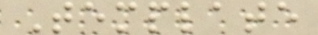Template
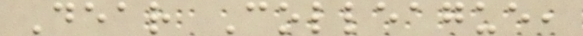Dear Colleague,
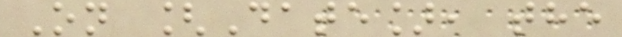On [Date], the
